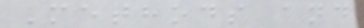Methods and
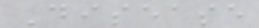Disease
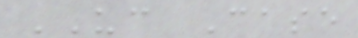UC Case
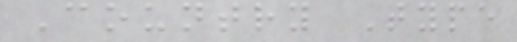Country Type
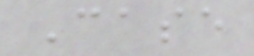Case
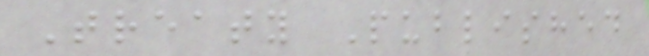Treaty Published
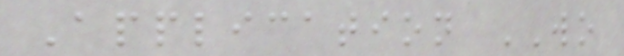Application WO
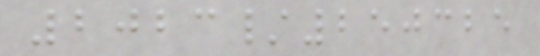2023/250325
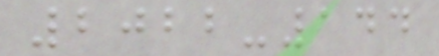2022-144
